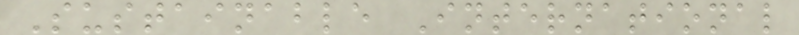Sustainable International
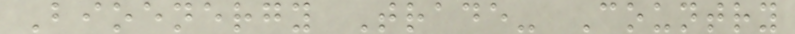Bioenergy Trade- Country
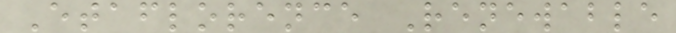Etaflorence Renewable
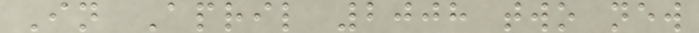In April 2008 two new
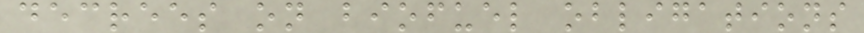decrees on biofuel obligations
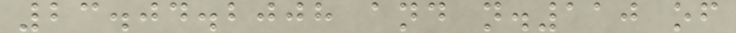23.04.2008 and n.110 of
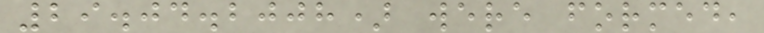29.04.2008) were formed,
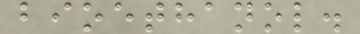bioethanol.
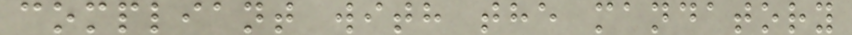compliant with the mandatory
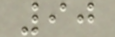90
